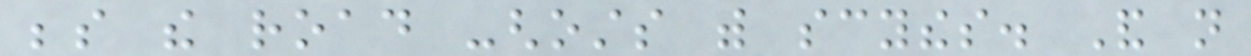beside the road -ghosts with scythes. And not
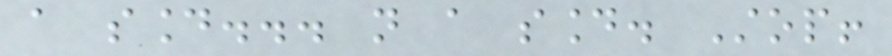a sound... not a sound. Stop!
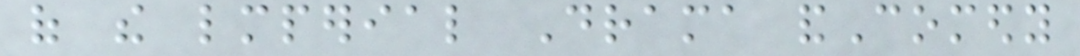of the lmperial Drama andComedy
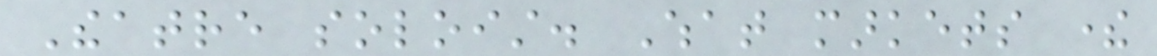Theatre soloist. What markets there
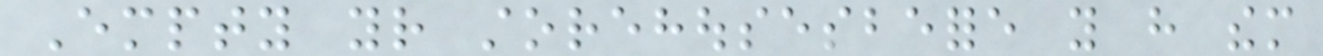Empty your storehousesbefore you have them
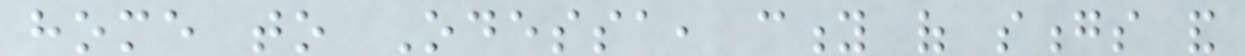home to Odessa, city of songs and
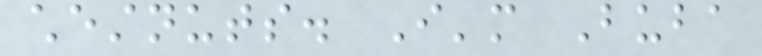chestnuts. I'm Buba
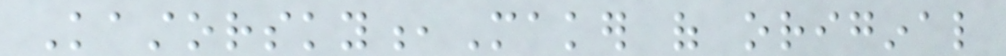Kastorsky,Maker of original
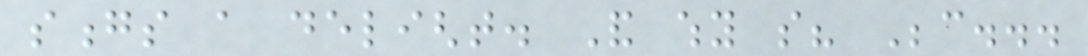songs a delight. And why so? Because...
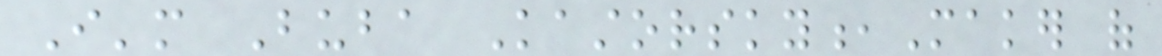I'm Buba Kastorsky,Maker of
